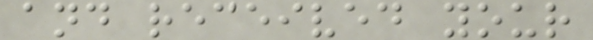and received your
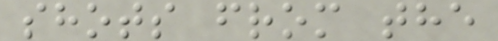shots from the
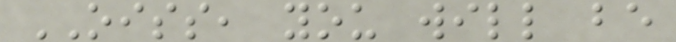OISS, you will be
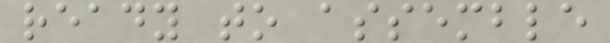ready to assemble
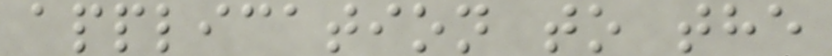application to the
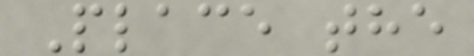Place the
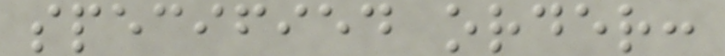specified order:
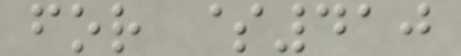for $410
